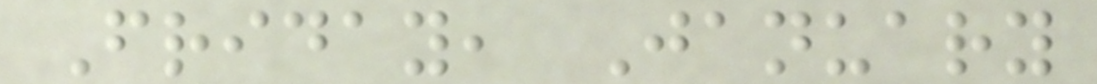Friday, January
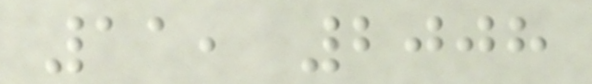11, 2008
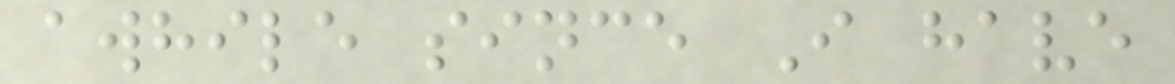awhile since I have
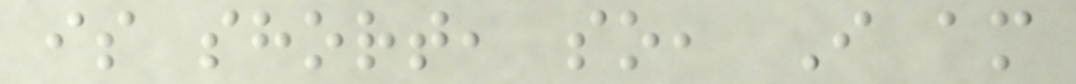is short, so, I am
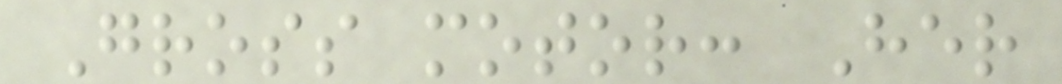Gross motor: Her
